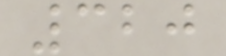320
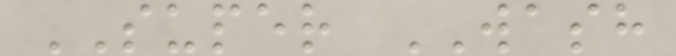SUPER WASH
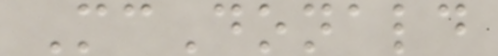McDonald
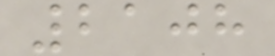2108
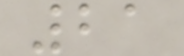21
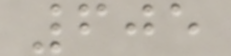605
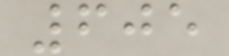605
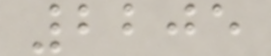2205
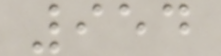954
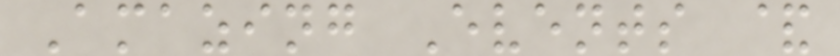Amazing Events &
